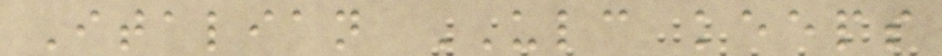Italian ULC keeps
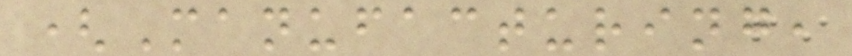(Manufacturing,
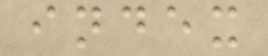index
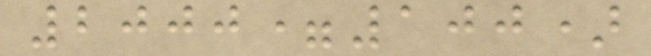2000=100)
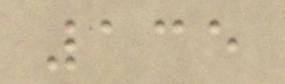135
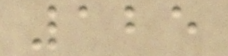125
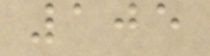105
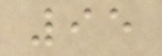95
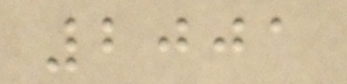2001
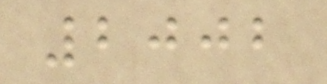2002
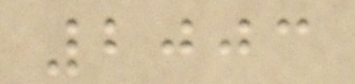2003
